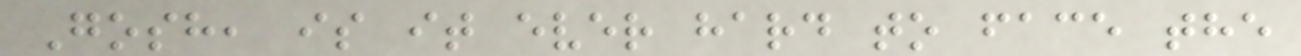Gosh, is it ever hard to face the
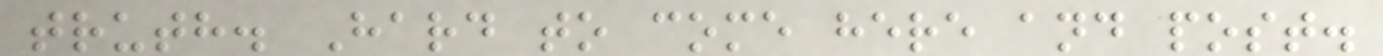truth. Hard to come here and post.
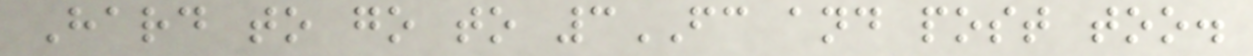Hard to go to 3FC and post too.
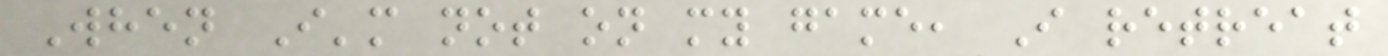When I'm not on my game, I retreat
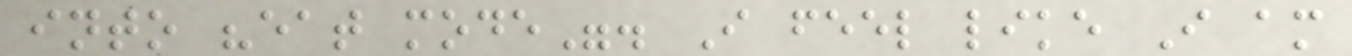into "eat mode". I feel like I am
